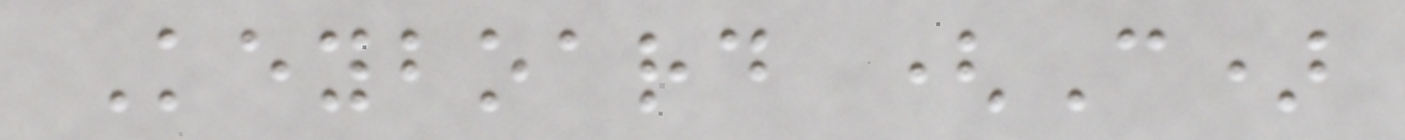Keyboard (C)
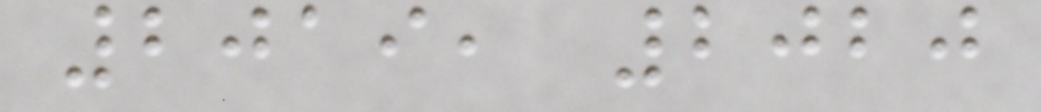2019, 2020
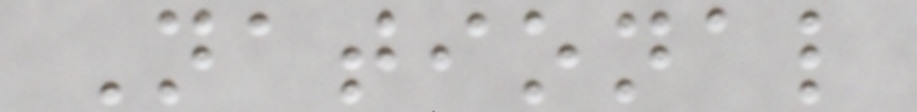National
